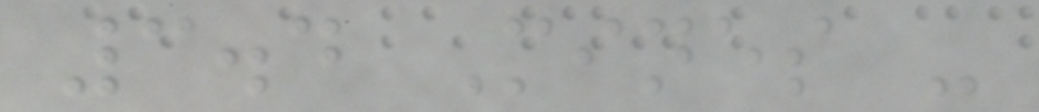3.4 Mines -
